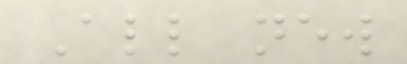All new
